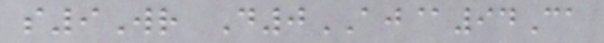s9Wr D0AJ@94Ca
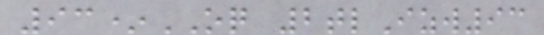93*OQ 2tlIzw93
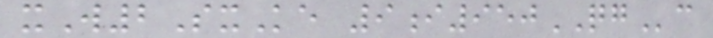xW2SxKe 9i950QGc
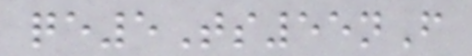qe5Ts55nF
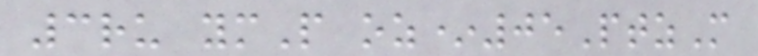3ru ymP oz*05PtzM
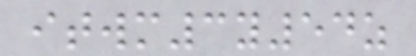itwm3y54z
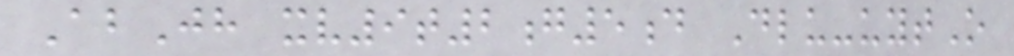AbJh xv9t2g5d Dlu-uytO
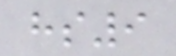hs9
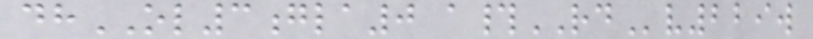dhOL3gla0 a#RDv229w
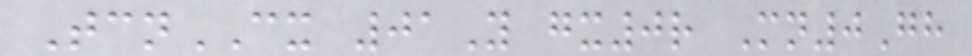TcnCX 01Y gx0r Mn0Gh
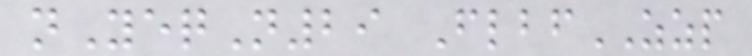nYeqN29 FlbfZZP
